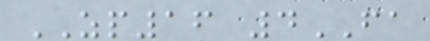ZP16 4FA
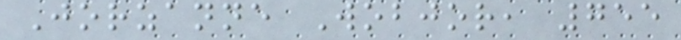Jorzanne Wobjor, 755
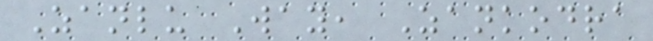Zanlu Way, Zankodra
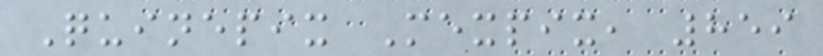Quinepix Mexpix, 859
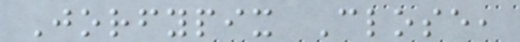Jorfypix Close,
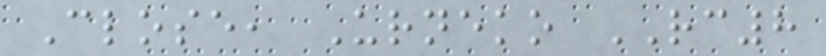Close, Urneko RC8
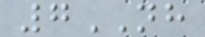7NH
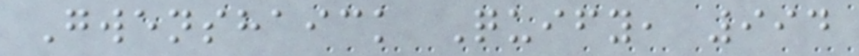Gwenshaick Quify, 994
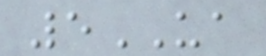5UA
